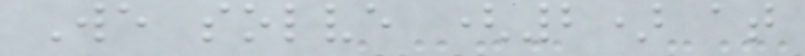We solve (2) at
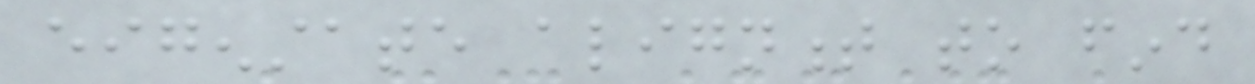eigenstate alignment to find
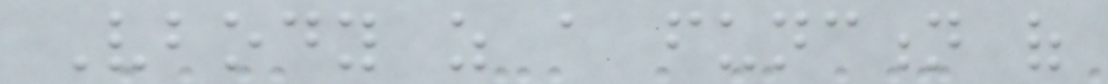Vbody as a function of
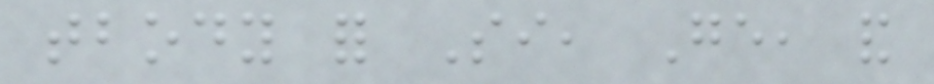tbody for Si, Ge, and
